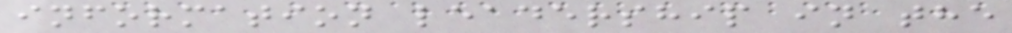information leadership in the
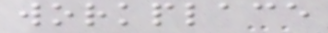workplace
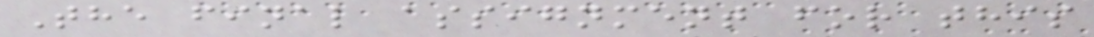The final assignment for this
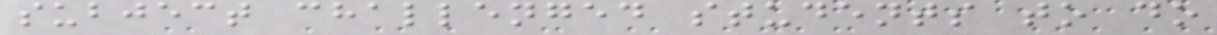subject challenged students to do
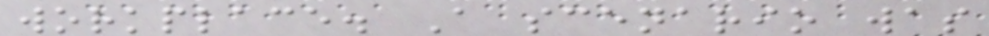workplace. A scenario was
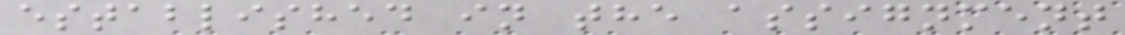established in the assignment
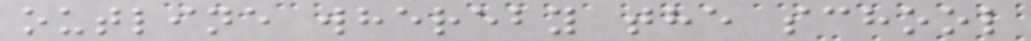outline whereby the school
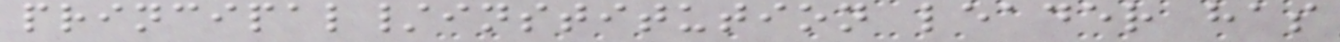principal/institution leader has
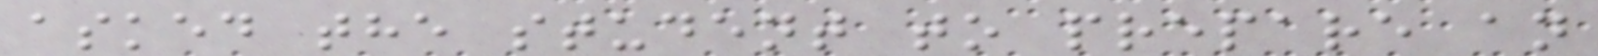asked the student to prepare an
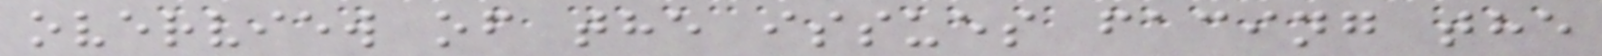overview of the issues facing the
